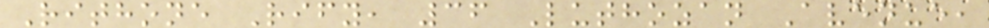Rithone Rify, 36 Luthozan Avenue,
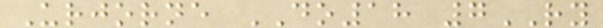Urjorne DO18 7RY
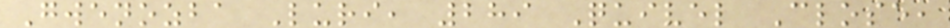Gwenozba Luri, 289 Quivel Close,
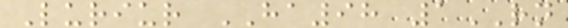Luriur HA98 1RN
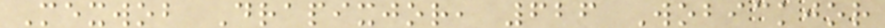Mexwob Drapixjor, 626 Wobickjor
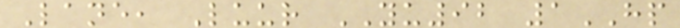Lane, Luur YU92 1HP
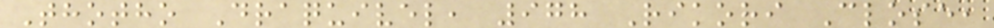Thotho Draquivel, 978 Rikori Close,
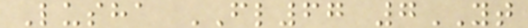Lusha FL67 7YT
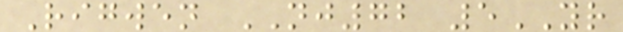Rigwen NJ72 5YR
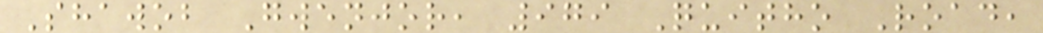Shawob Gwenjor, 979 Quitho Road,
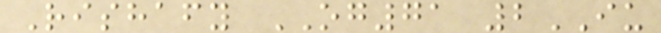Rishafy OG71 2IU
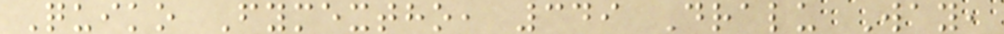Quiko Fymextho, 349 Dralu Way,
